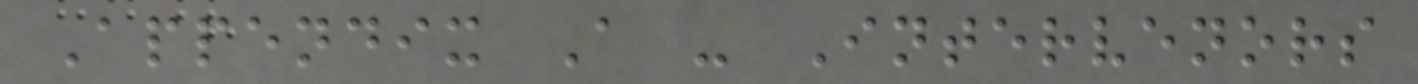Appendix A - Intervenors
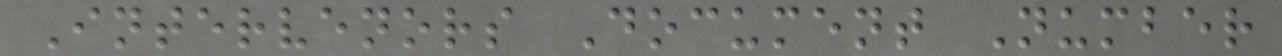Intervenors Document Number
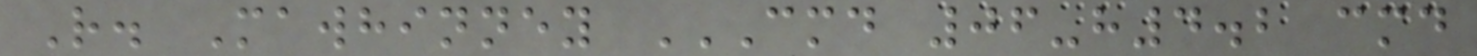R. Mawhinney CMD 06-H4.2 CMD
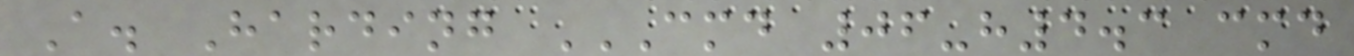A. Harding CMD 06-H4.3 CMD
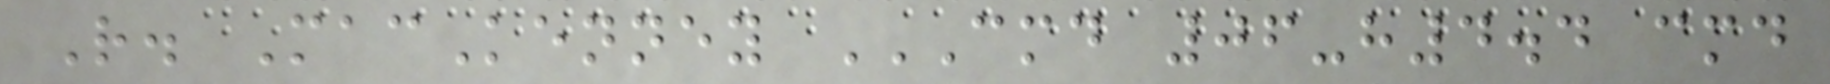R. MacKenney CMD 06-H4.4 CMD
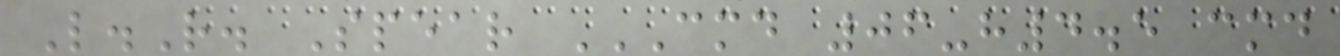L.R. Spear CMD 06-H4.5 CMD
